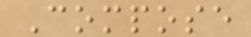Compose
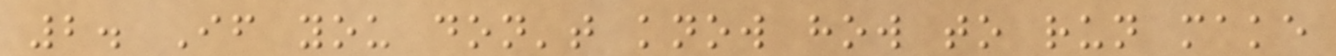2. If you don't know how to run make
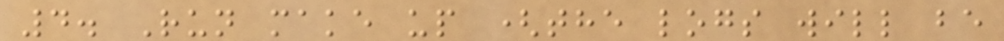4. Run make up (the logs will be
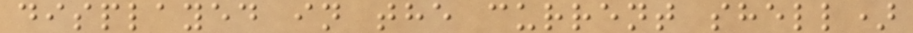displayed in the current shell)
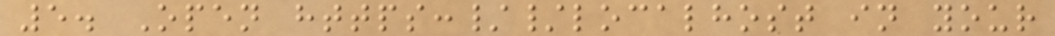5. Open https://localhost in your
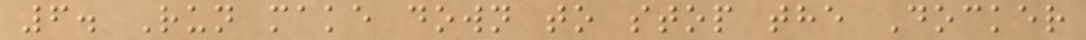6. Run make down to stop the Docker
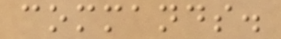commands.
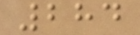284
